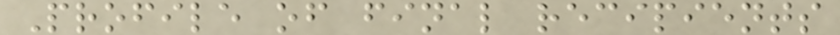Profile of final recipients
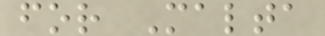for Malta
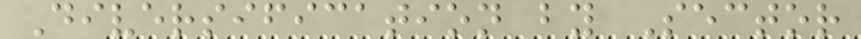Diversification by Sector
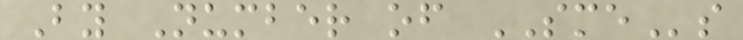By Number of SMEs
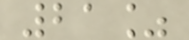21%
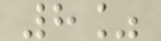8%
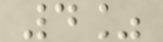4%
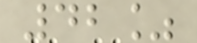42%
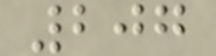207
